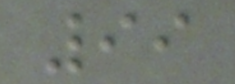99
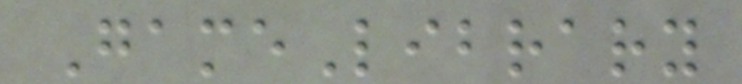GameLibrary
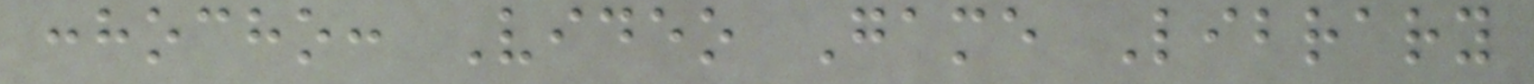:hocho: Video Game Library
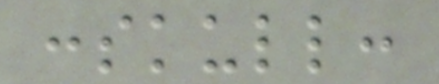:skull:
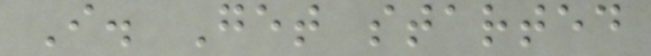I. Get started
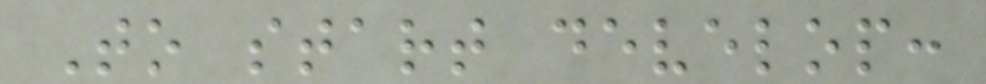To start develop:
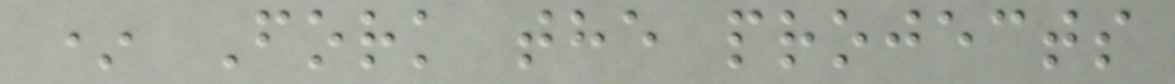* Fork the projects
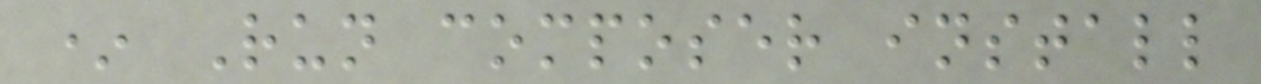* Run composer install
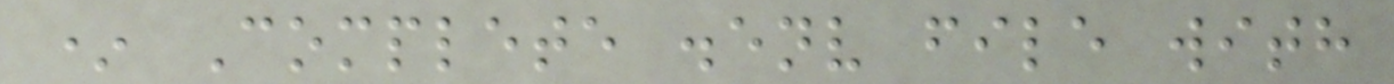* Complete .env file with
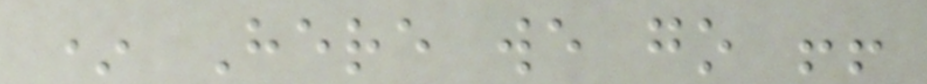* Here we go !!
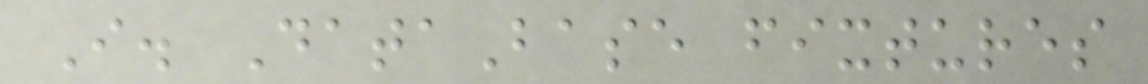I. DataBase fixtures
